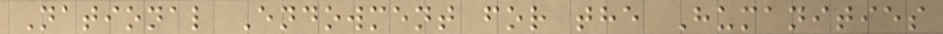National Endowment for the Humanities
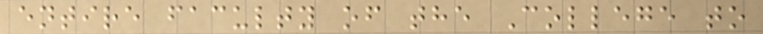entire faculty of the College to
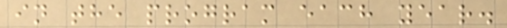in the program each year.
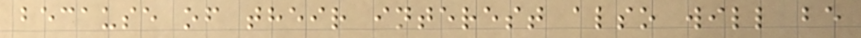because of their interest also will be
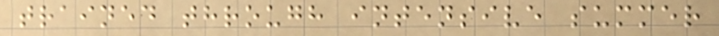trained through intensive summer
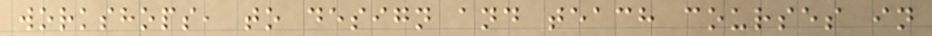workshops, to design and teach courses in
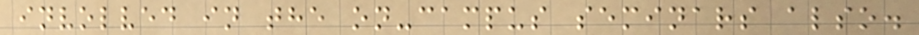involved in the on-campus seminars also.
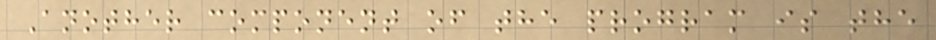Another component of the program is the
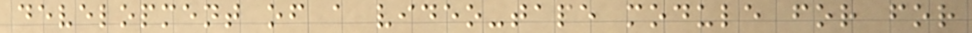development of a video-tape module for for
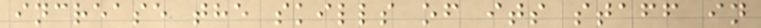increase the skills of its staff in
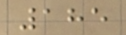185
